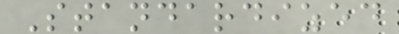Standardized
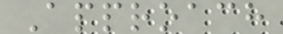Approach
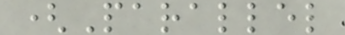(Parallel
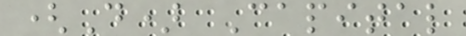(D) Capital
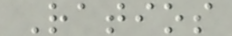Ratios
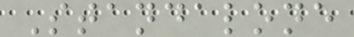Standalone
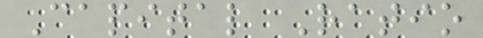Capital Ratio
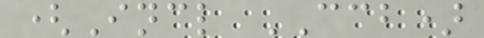(Incl CCB)
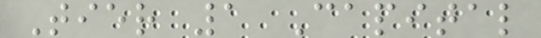Tier 1 Capital
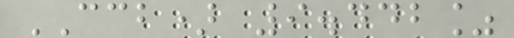CCB) 9.442%
